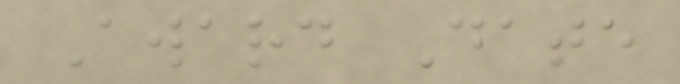Award Date
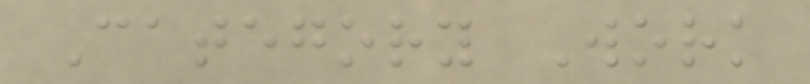Category Work
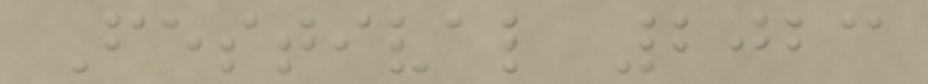Festival 2023
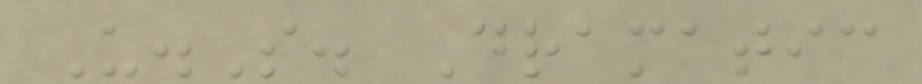U.S. Dramatic
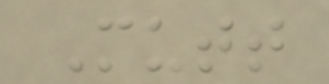Mutt
